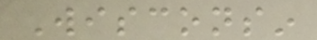Wisconsin
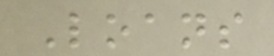Loans
